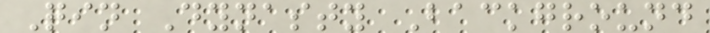Qin Dynasty Background
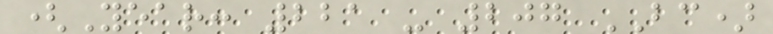(Year: 221 - 207 BC)
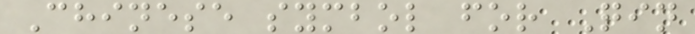Chinese symbol for Qin
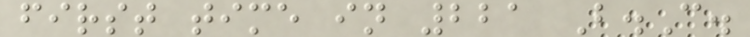first time in 221 B.C.
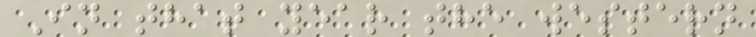In that year the western
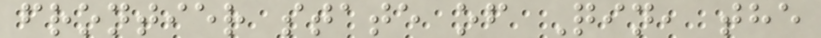frontier state of Qin, the
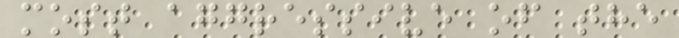most aggressive of the
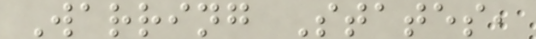Warring States,
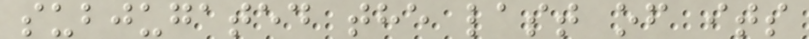subjugated the last of its
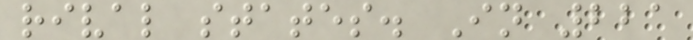rival states. In 221
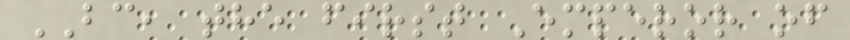BC, the first Emperor of
